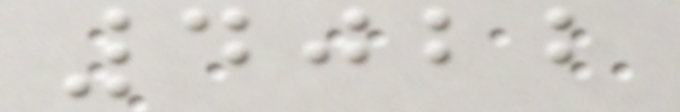4022
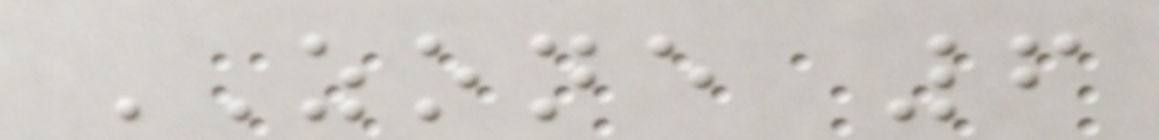ZONE 6
